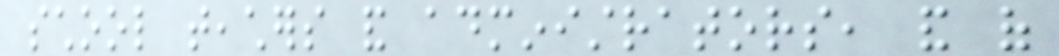school teachers and administrators, and of
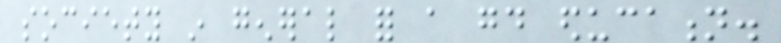society in general for a good education.
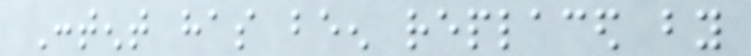Content has been replaced by
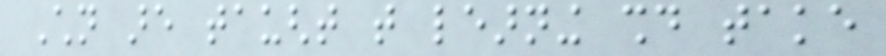Children are taught that learning should take
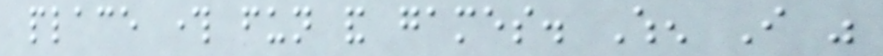place through fun and games. When I was
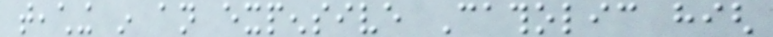teaching in an expensive Catholic high
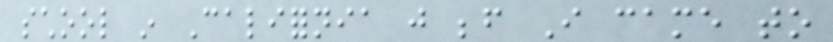school in California just before I came to
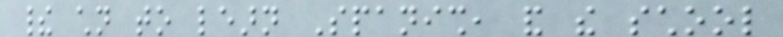their children to learn Spanish, and the school
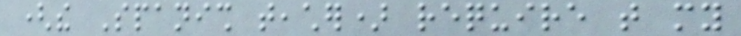(the Spanish teacher) require that my
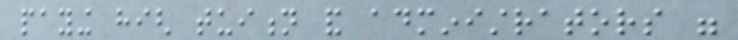paying high tuition and administrators were
